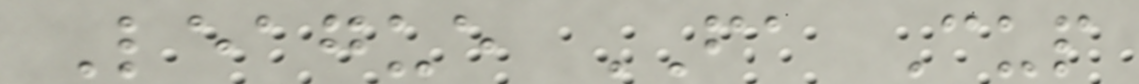League FA Cup
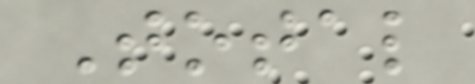Total
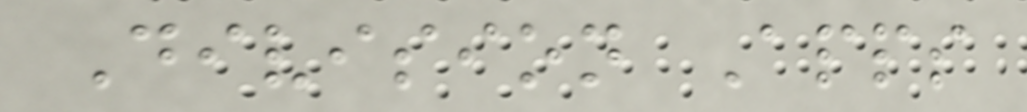Division Apps
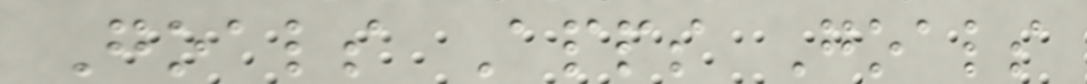Goals Apps Goals
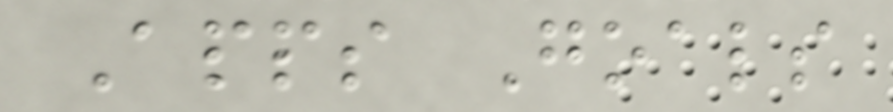Apps Goals
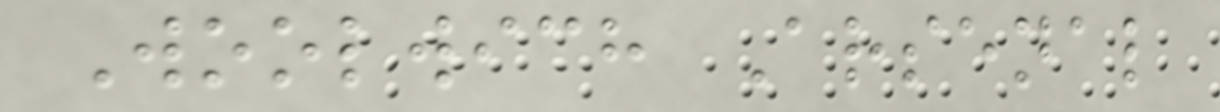Woolwich Arsenal
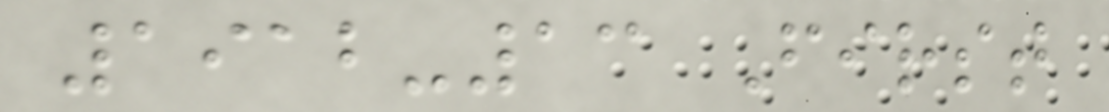1912-13 First
